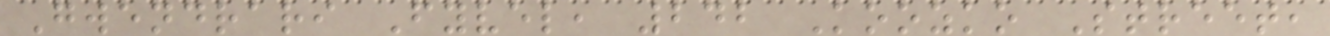Gwendrari Fyvel, 242 Koozko Street,
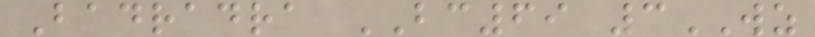Badradra BC69 3WZ
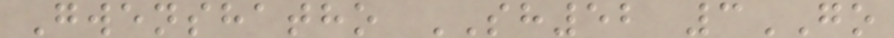Gwenshatho SH52 3GO
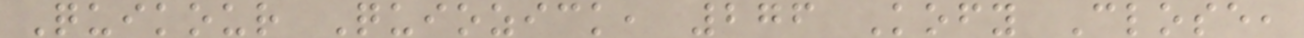Quikour Quiozick, 276 Kofy Close,
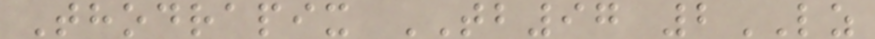Thodrapix TB97 2LZ
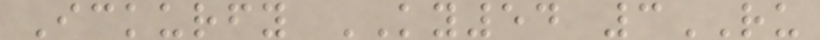Ickurfy KY54 3RU
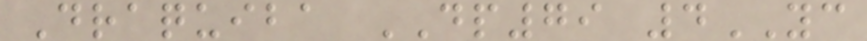Draquiba DP79 4YC
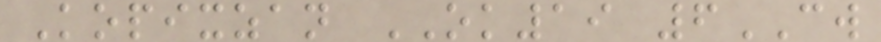Kopixzan OK19 6CW
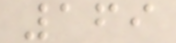169
